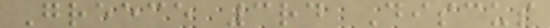Greece 3rd Discus
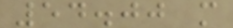54.00 m
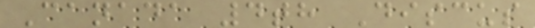Canada 4th Discus
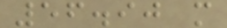56.90 m
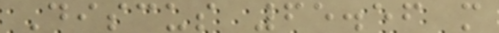Discus 65.56 m
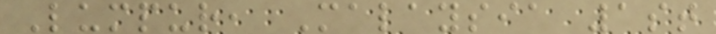Lumpur, Malaysia 1st
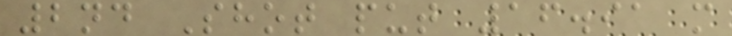2nd Shot put 16.91 m
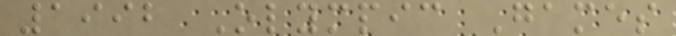1992 Olympic Games
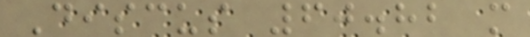Discus 60.82 m
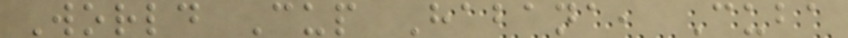World Cup Habana, Cuba
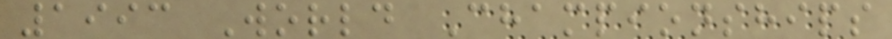1993 World Championships
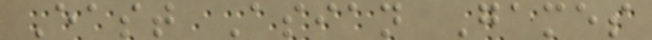East Asian Games
